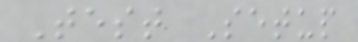Test Setup
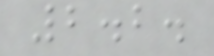2.2.
